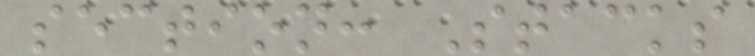section: Stacks
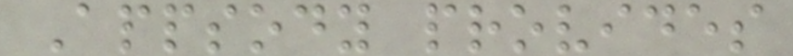Appsody provides
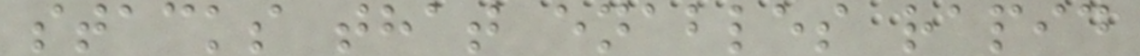stacks that enables rapid
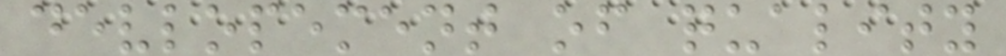devlopement of quality
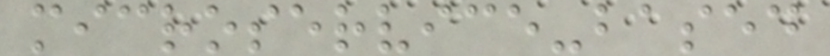microservice-based
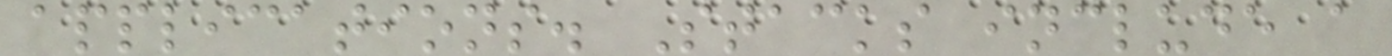applications. Stacks include a
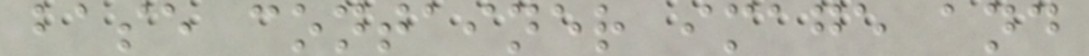base container image and
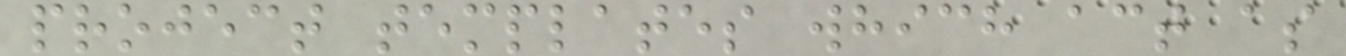project templates which act as
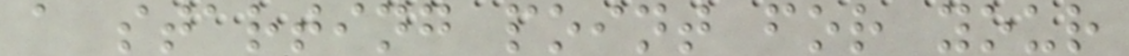a starting point for your
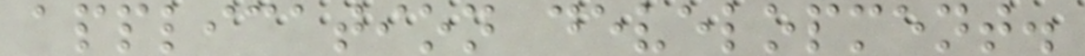application development.
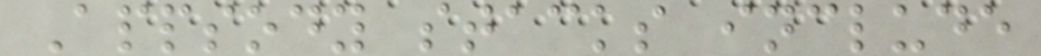Appsody stacks include
